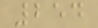254
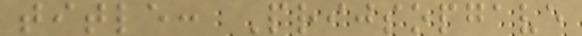title: Prijsopgave
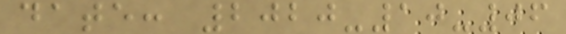date: 2020-10-06
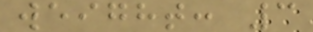weight: 3
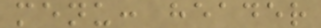menu: header
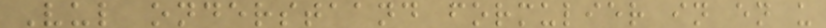Vul onderstaand formulier in en u
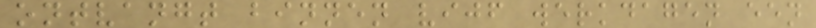ontvangt binnen vijf werkdagen een
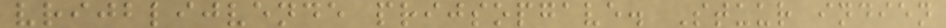vrijblijvende prijsopgave. Stuur indien
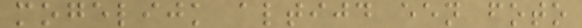mogelijk altijd een foto
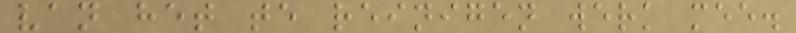van het te reinigen werk mee.
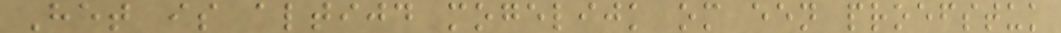Het is altijd mogelijk om een proefstuk
